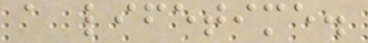a lifetime.
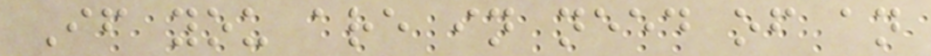If you are in need of an
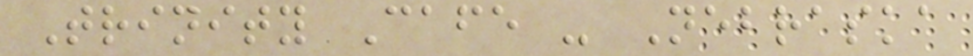Trinity Cafe - Nebraska
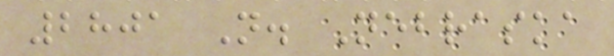2801 N. Nebraska
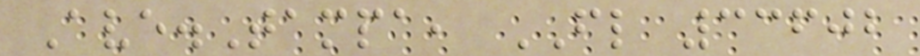Ave.Tampa, FL 33602
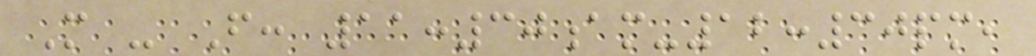M - F: 11:30am-12:30pm,
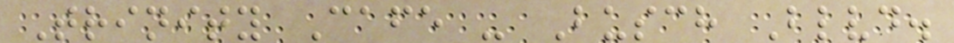Trinity Cafe - Busch Blvd.
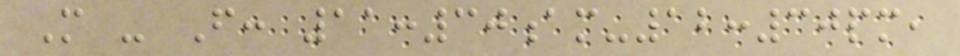M - F: 11:30am-12:30pm,
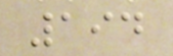194
